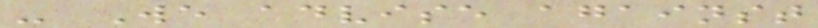- We advise against
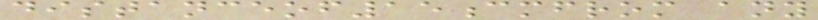distanceof15cmfrom any
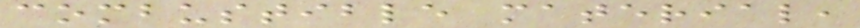combustible material,
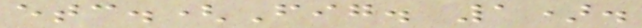etc.(Fig. 1).
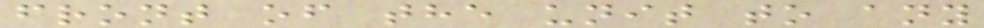front of the unit to any
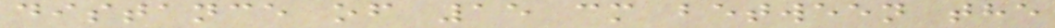distance of 15 cm between the
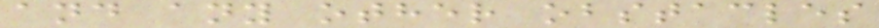and any other obstacles
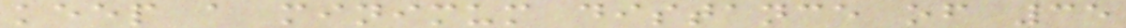keep a minimum distance of 35
